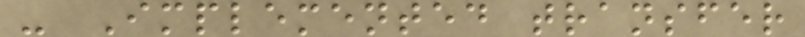- Implemented transfer
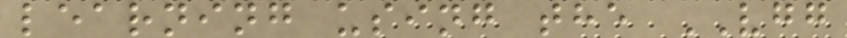learning using the VGG
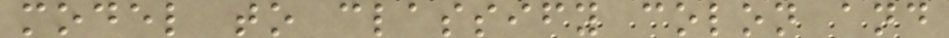model to classify colon and
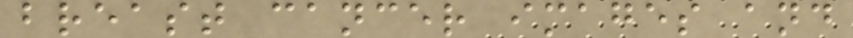breast cancer images and
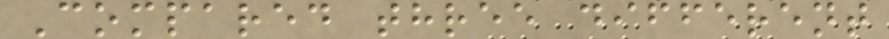Compared three different
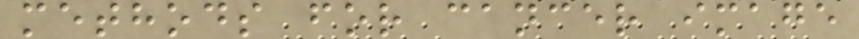methods for cancer image
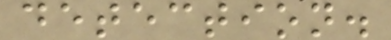detection.
